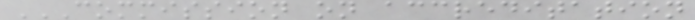COMMISSION ON ACCREDITATION
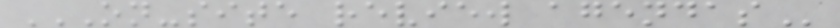ON-SITE REVIEW AGENDAS
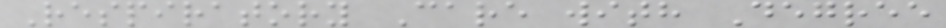Respiratory Care with Degree
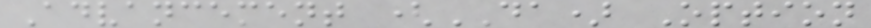Advancement (DA) Option
